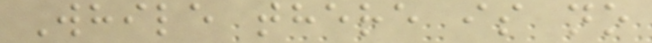While there is no
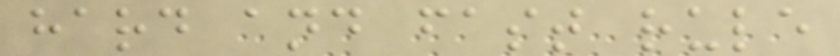hard and fast rule
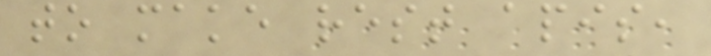to make rest apis,
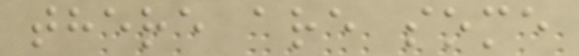there are some
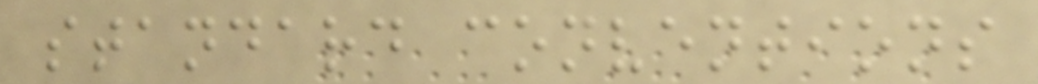standard conventions
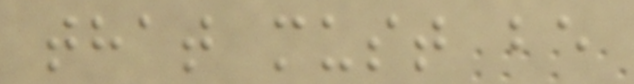that must be
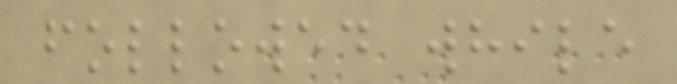followed while
